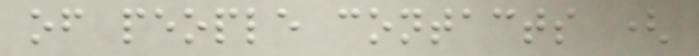of people contacts (
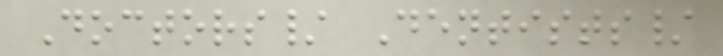Doctors/ Dentists/
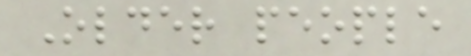Older people
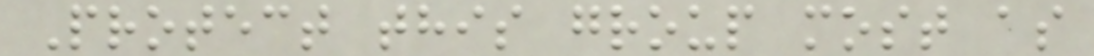Protect this group most as
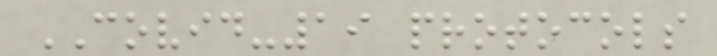COVID-19 protocols
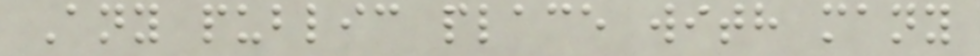Any public place with many
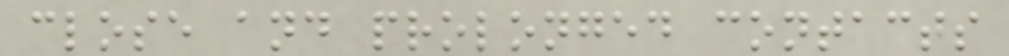close and prolonged contacts
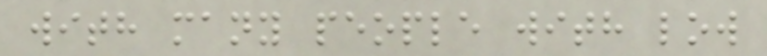with many people with low
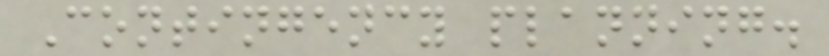Contingency planning.
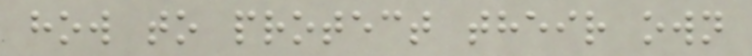how to protect their own
